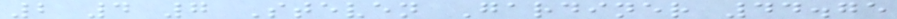2 4 7 Steven Gardiner 44.75
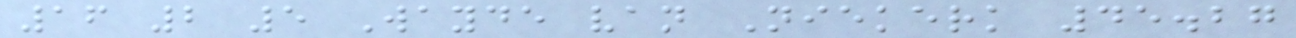16 2 5 Wayde van Niekerk 45.27
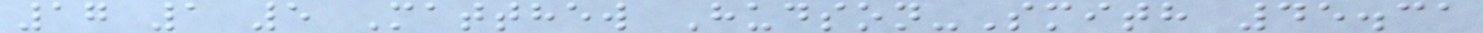17 1 5 Matthew Hudson-Smith 45.31
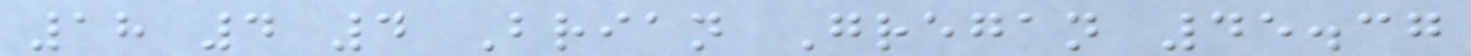18 4 4 Brian Gregan 45.37
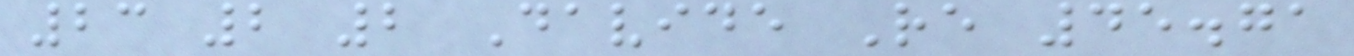23 2 2 Davide Re 45.71
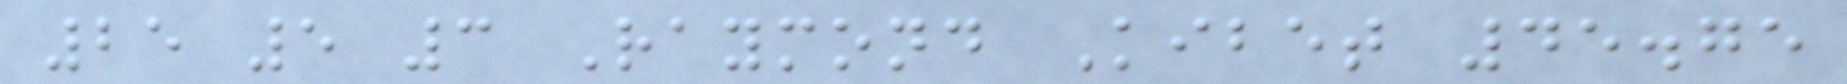25 5 3 Raymond Kibet 45.75
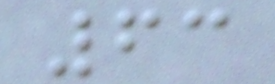63
